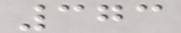373
